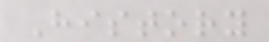History
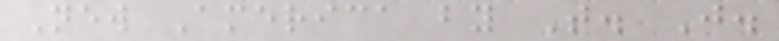New America by T. J.
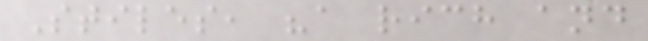Stiles, "a rich and
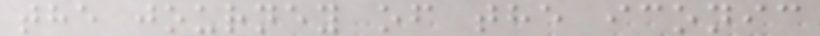the journey of the iconic
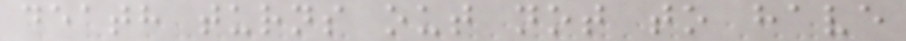death turns out not to have
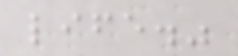life."
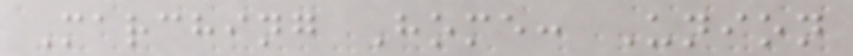Marching Home: Union
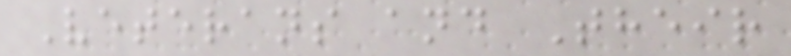Veterans and Their
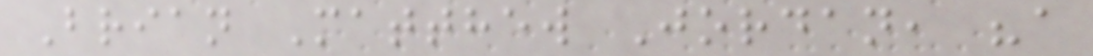Brian Matthew Jordan, "a
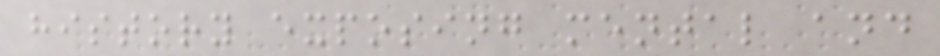history exposing mental and
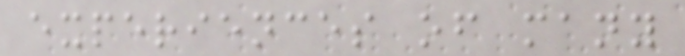experiences of many
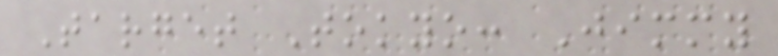Target Tokyo: Jimmy
